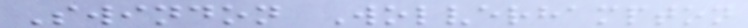Swindon Wolverhampton
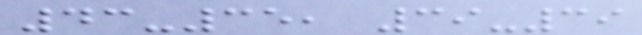43-35, 39-39
